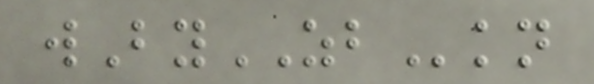wByZBkn
